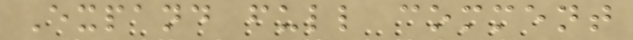Expand full comment
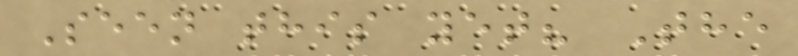Seen this yet? The
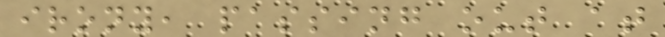irony, passing out at
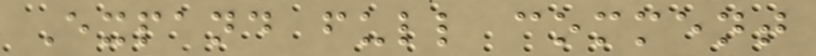Expand full comment
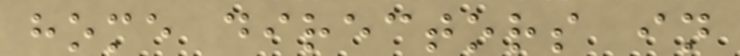home directors in
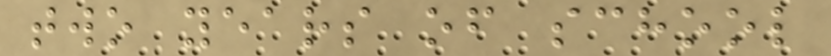two years of school
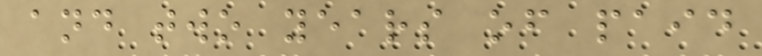and two years of paid
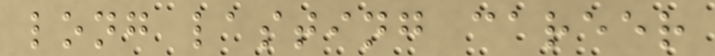long lasting career
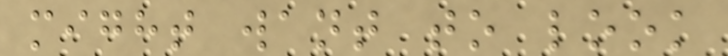might want to look
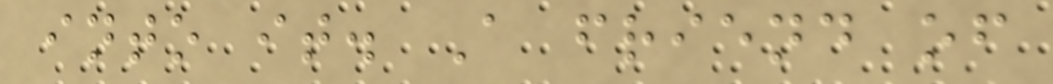into it. A friend of
